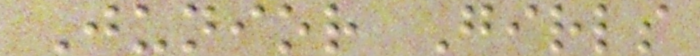Junior Girls
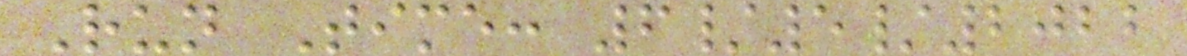Run Time: 6/5/2022
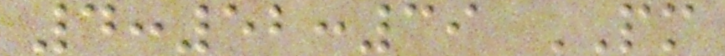4:52:39 PM
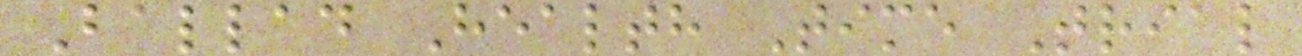Ballad Health Time Trial
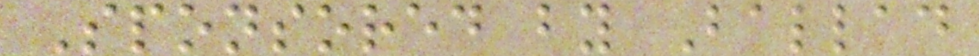Sponsored by Ballad
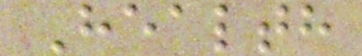Health
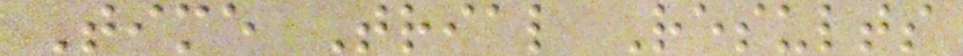Time Trial Results
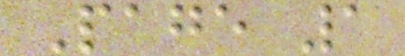Page 1
